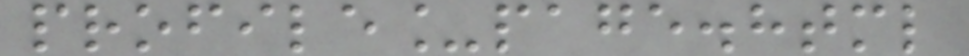profile_page.html
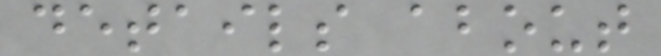details about
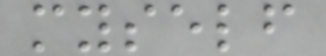myself
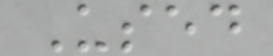Used
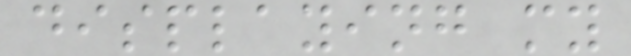displaying my
